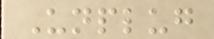Unplug
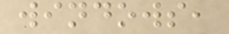windows,
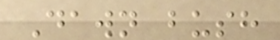Dawn bush
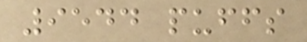9544 puffs
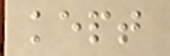kept
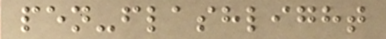pen-flashlight
